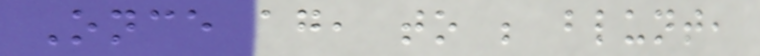Once again, to be blunt,
